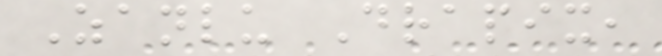Zanlu Drapix,
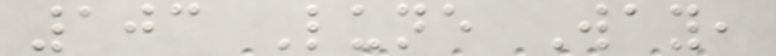103 Lune Way,
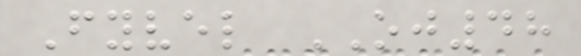Fyvel OJ48
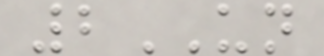2UN
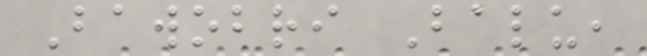Bawobri Balu,
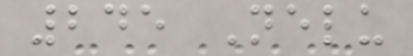245 Nelu
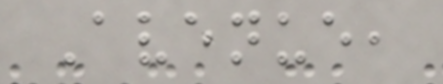Avenue,
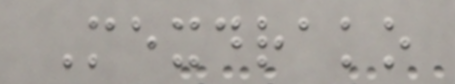Mexdrako
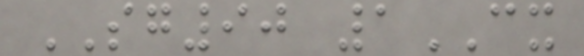SG90 1CX
